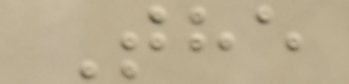The
